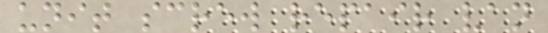unit screw repair van
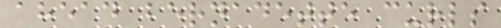ahead bernadette curls
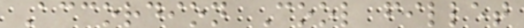Accordion Cool fillet
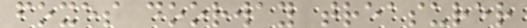foxes doorway treasurer
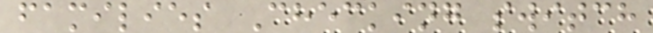families Checking switch
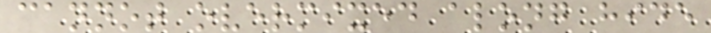cannot overmixed along hide
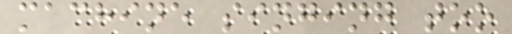machine singing too
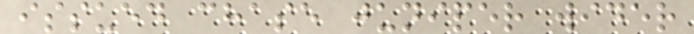issued chase juniper wider
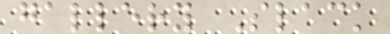gallery Slack
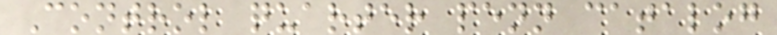Control quarter penn catalog
